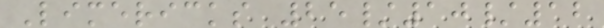Limericks 25/10/12
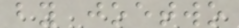by joetwo
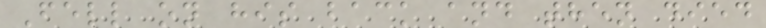Fell on his back and then died
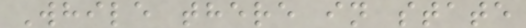While there in state
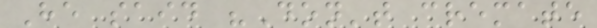He said "Don't cremate
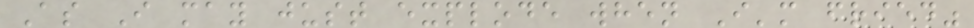As I may just explode when I'm fried"
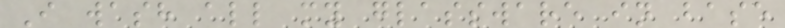I wash all my glassware in base
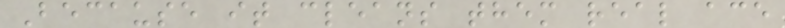Because it cleans them real ace
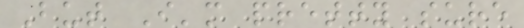But I'm pretty sure
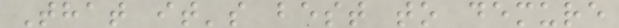That it's best to demure
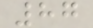87
